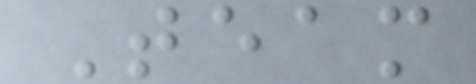Team
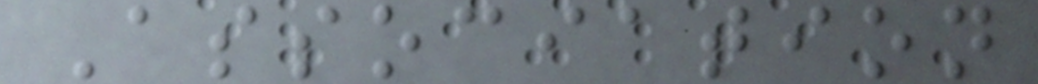Association
